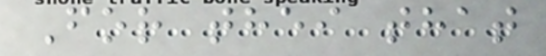For thei that
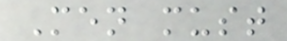Men must
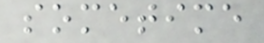sometime
